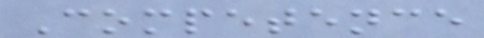Competence
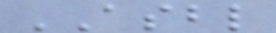ASBL
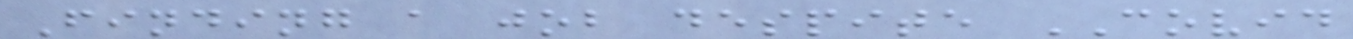Finding a job despite COVID
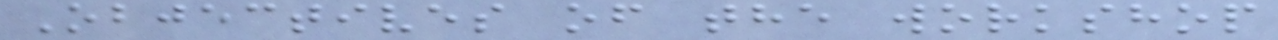Objectives of the workshop
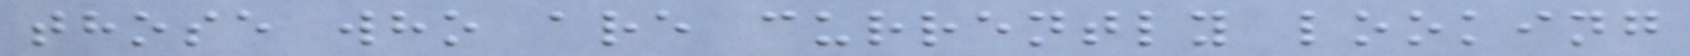those who are currently looking
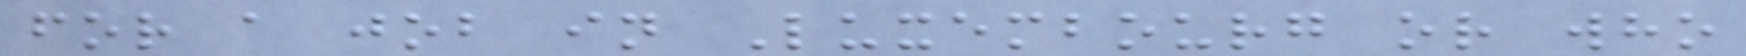for a job in Luxembourg or who
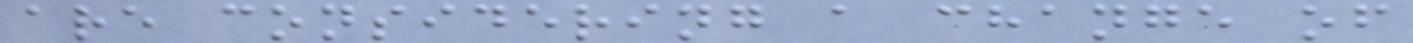are considering a change of
